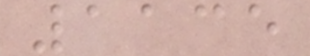1135
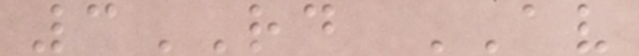3RD AV
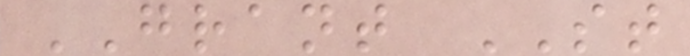GRANT ST
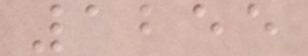1255
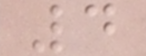4
